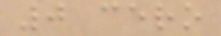0 cero
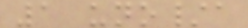1 uno/a
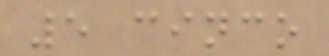5 cinco
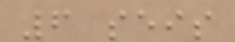6 seis
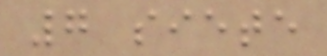7 siete
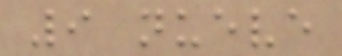9 nueve
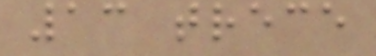13 trece
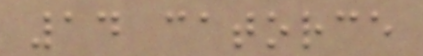14 catorce
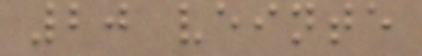20 veinte
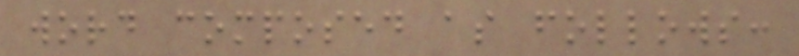word composed as follows:
